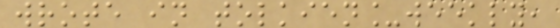wrote in tolkien_weekly,
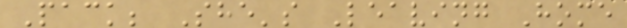Pack; She's Leaving Home
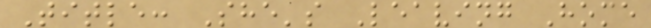Title: She's Leaving Home
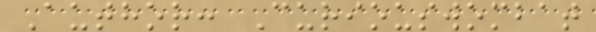Author: Curiouswombat
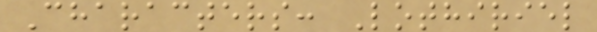Characters: Lothiriel
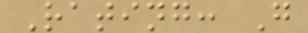Rating: G
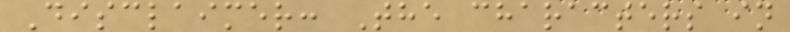Disclaimer: The characters in
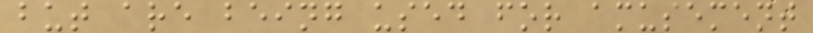but are being used for amusement
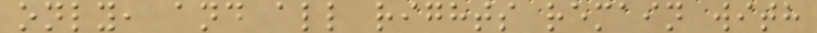only, and all rights remain with
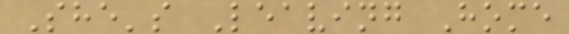She's Leaving Home
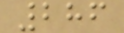286
